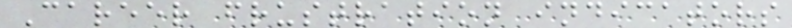Career frustration indicators
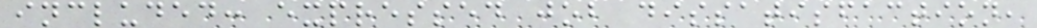included: expressed job dissatisfaction,
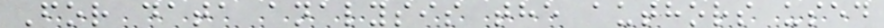For data analysis the authors used
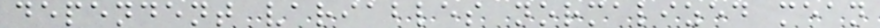dependent variables normalized mean
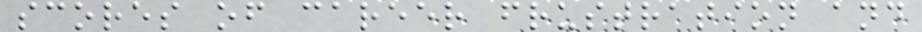scores of career frustration and
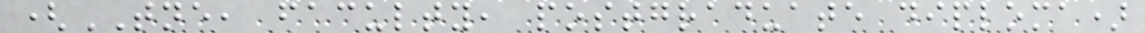(TNE, faculty, postgraduate diploma)
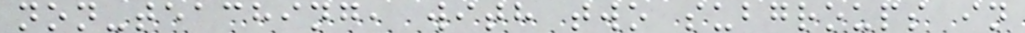non-teaching, with two subgroups in
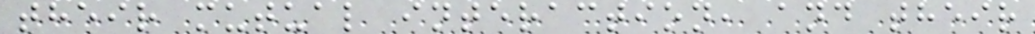their mutual interaction, and their
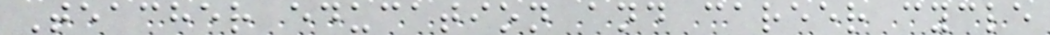Teacher education and career cycle
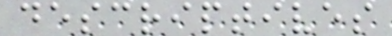descriptives
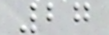27
